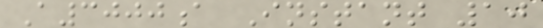A3000a Instant 10
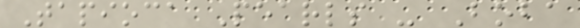Tapioca Pearls - Boba
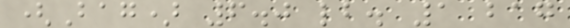(Bag) 6.0 lb. 1 bag
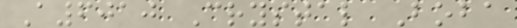A6010 Crystal Boba
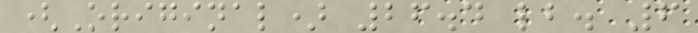(Original) 26.4 lb. 6
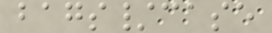bags/case
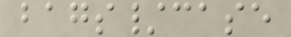bags/case
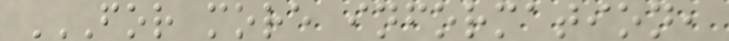FOR MORE INFORMATION,
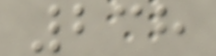238
